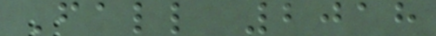Fall 2018
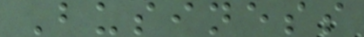Business
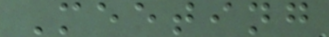Meeting
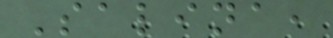Salina,
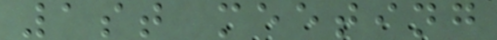1st meeting
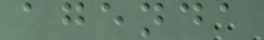agenda
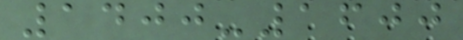1400-1600
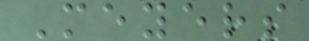Meyers
